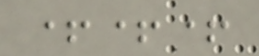+++
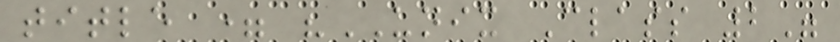title = "UNIX Class 2"
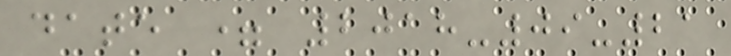date = 2018-09-21
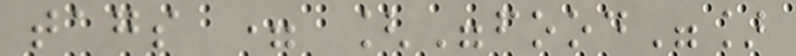tags = ["food"]
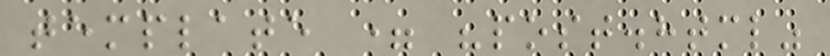template = "post.html"
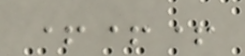+++
